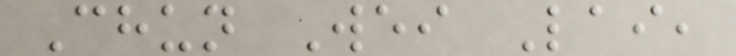Chun Wei Lai,
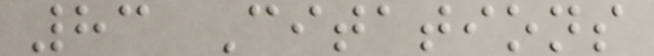83 Citations
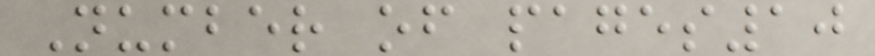Number of pages10
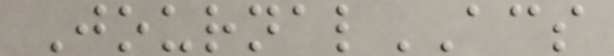JournalACS
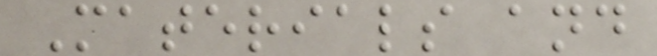Materials and
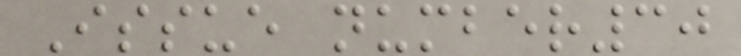Issue number30
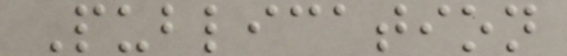Publication
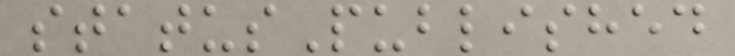statusPublished
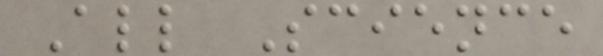All Science
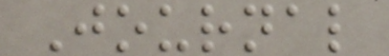Journal
